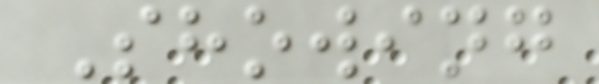Showing
